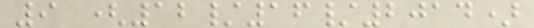9 (12/16/2014)
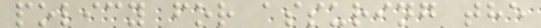policy for assuring the
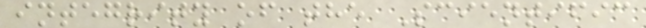integrity of the Scientific
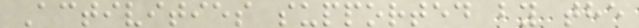Activities supported by the
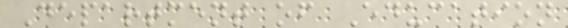Department of Education
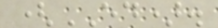(ED).
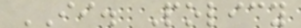II. Policy
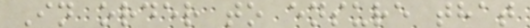In order to ensure that
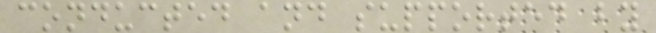conducted and supported by
